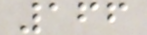166
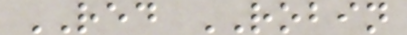RED ROBIN
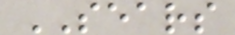SEARS
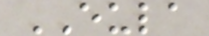EULA
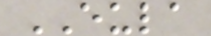EULA
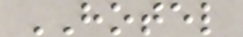HOTEL
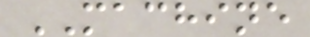MACHINE
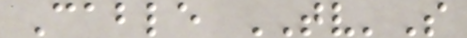Cable TV'S
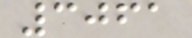3061
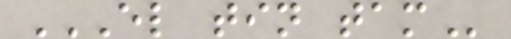EL TIN TAM
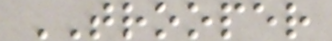TROOPER
